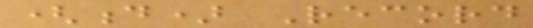(d) Record
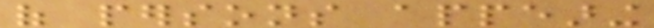of persons appearing
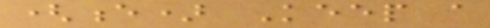(e) Keep a
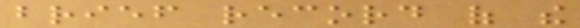brief record of the
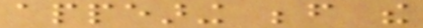appearing before the
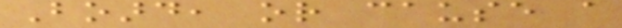Board, or cause a
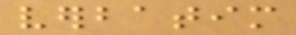verbatim
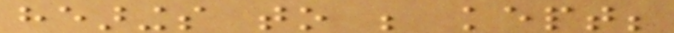hearings to be kept;
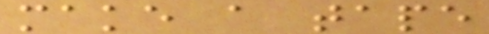make a tape
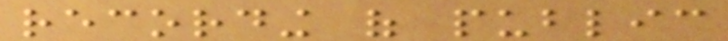recording of public
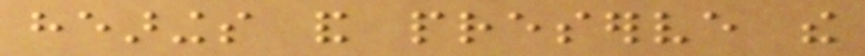hearings and preserve the
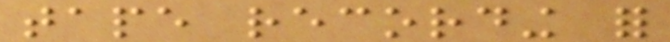tape recording for
